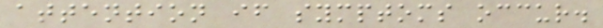attention if symptoms occur.
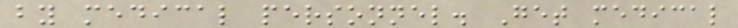by medical personnel. Get medical
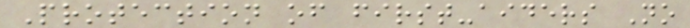Protection of first-aiders No
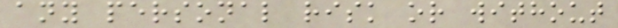any personal risk or without
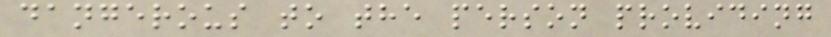dangerous to the person providing
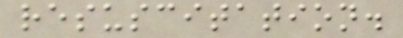resuscitation.
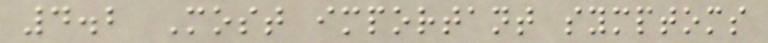4.2 Most important symptoms
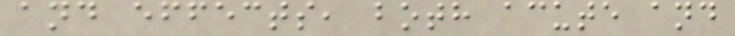and effects, both acute and
